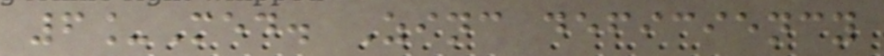6_Med. Zinc deficiency
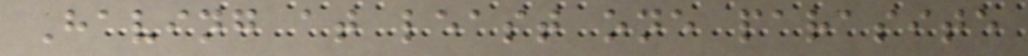Having at least one parasite
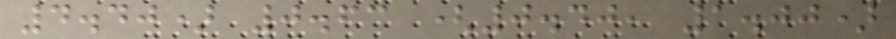4.40) 0.63 (0.40, 1.00)
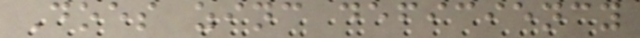Does zinc deficiency
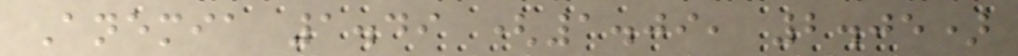Anemia 1.49 (1.09, 2.05)
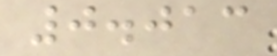0.013
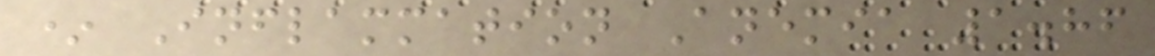* Inflammation Anemia 1.86
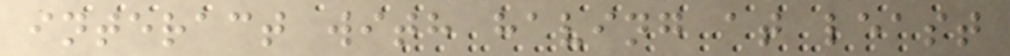interact with having at least
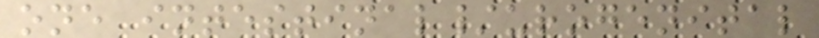one intestinal/urogenital
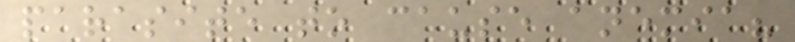parasite to cause anemia?
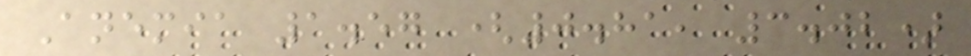Anemia 1.57 (0.81, 3.02)
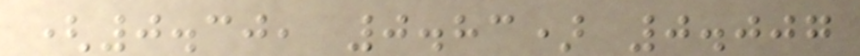(0.30, 0.83) 0.007
